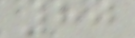80
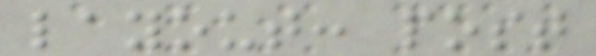layout: post
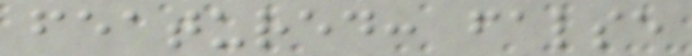featured: false
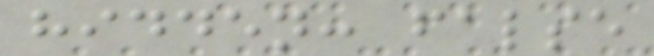hidden: false
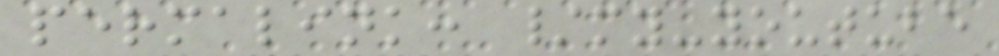permalink: /my-youtube
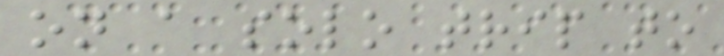on a solo trip to
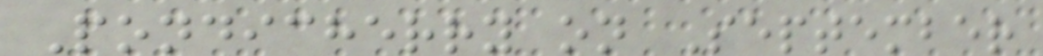Pondicherry on September
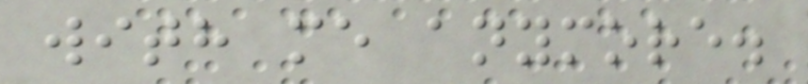with me anymore.
